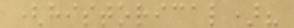(historical)?
